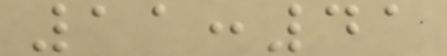11:41
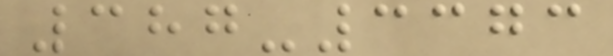387-3373
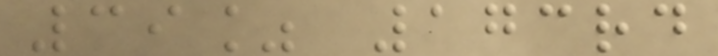39% 173rd
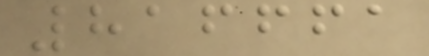816661
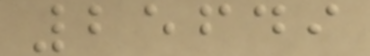25649
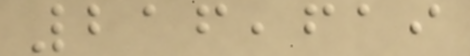216,619
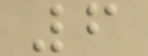6
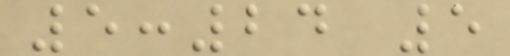5:24 5
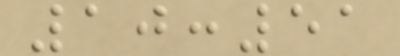10:51
